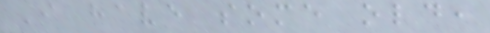I have some old,
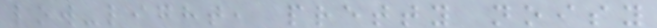low-light, pretty noisy
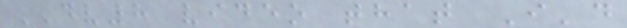DV8 video that I'd
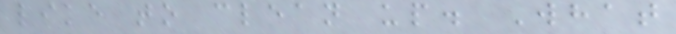like to clean up. What
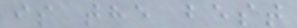is the best
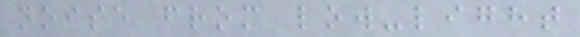noise from low-light
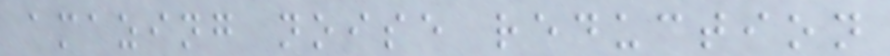amazing noise reduction
